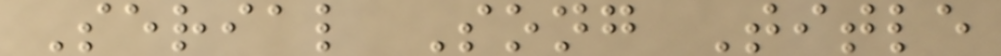Serial Song Title
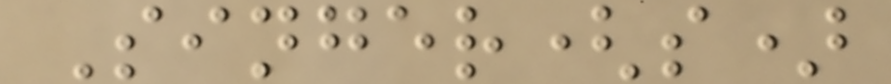Singer(s)
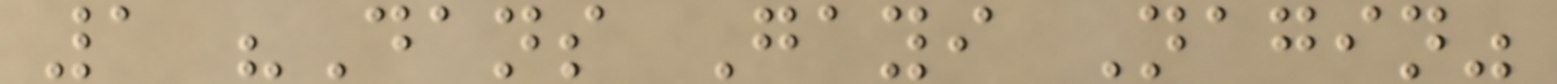1 "Dans Gayi Nagin"
